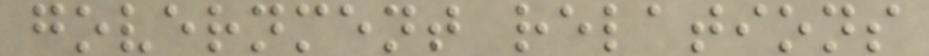government relations
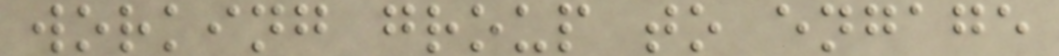working group to engage
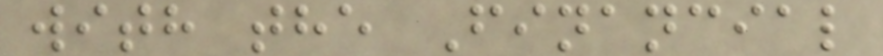with the Financial
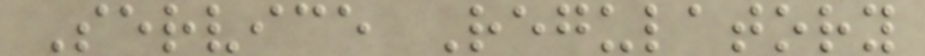Service Regulatory
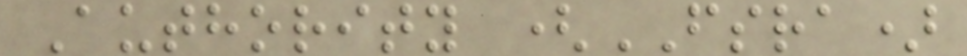Authority (FSRA)
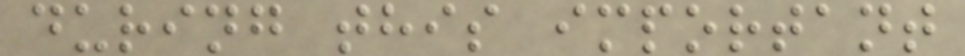during this important
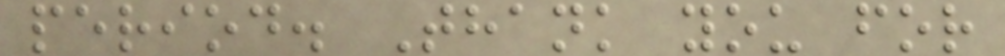period. Thank you for
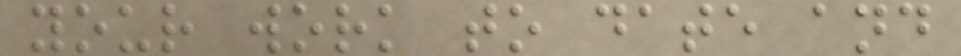your work to date and
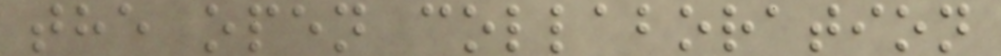the open collaboration
